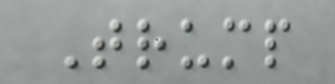Trump
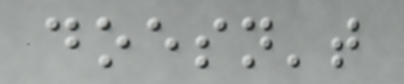doesn't
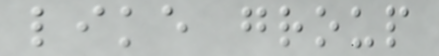like group
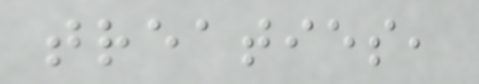treaties,
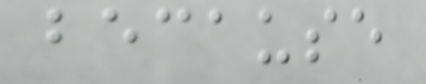because
